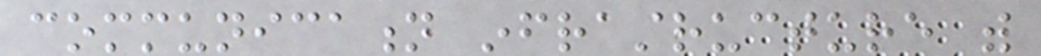communication infrastructure with
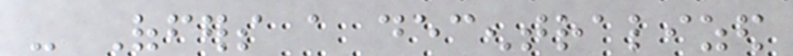- Offers a decentralized
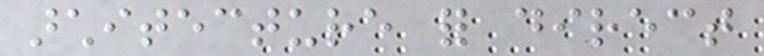architecture for direct
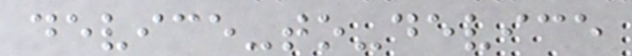device-to-device
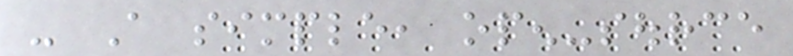- A simple, open-source
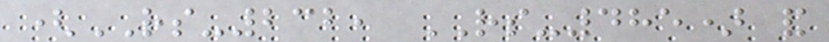(RS-232, RS-485) and
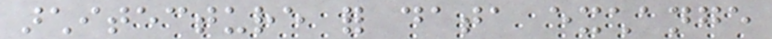architecture for data exchange
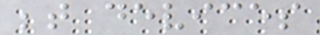between devices
